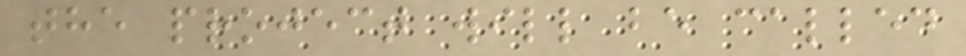the project will be called
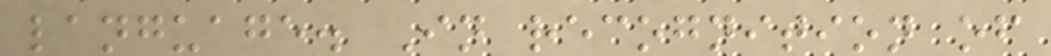language. In recognition of
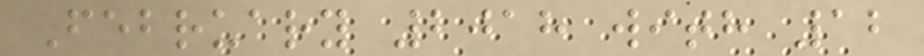February 2018 with 12
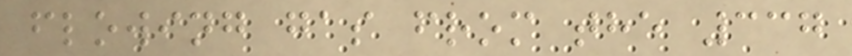flowing gas from the 337
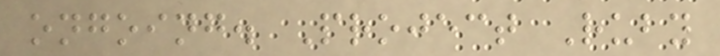ongoing. Project Ruby
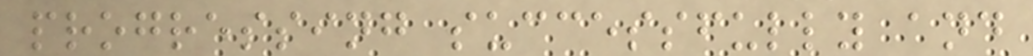progressing successfully and
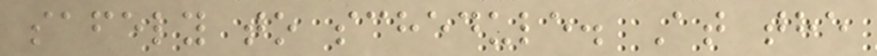safely to schedule. At the
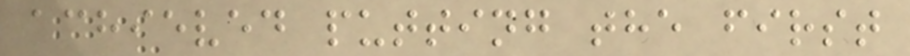achieved putting the first
